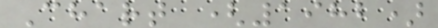Chart (1982)
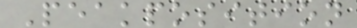Peakposition
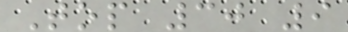Top 30 9
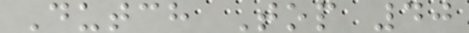Dutch Top 40
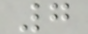7
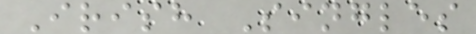Irish Singles
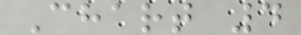Chart 4
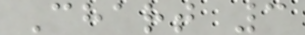Chart 3
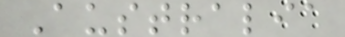Australia
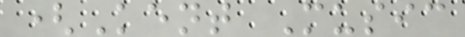(Kent Music
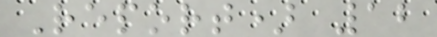Report) 12
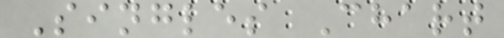Singles Chart
